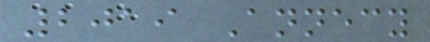2019 Annecy
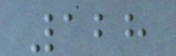128
